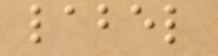label
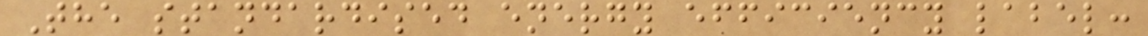The standardised energy efficiency label:
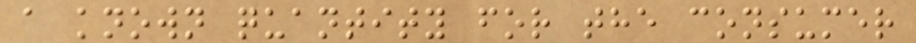a known quantity for the consumer
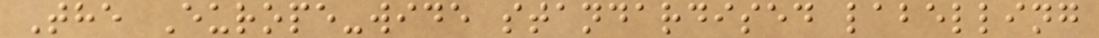The Europe-wide standardised labelling
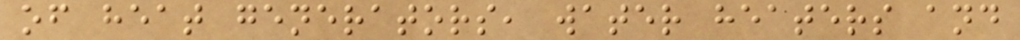of heat generators, water heaters and
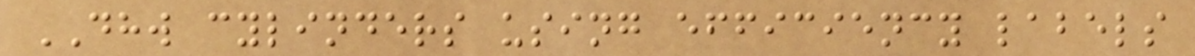DHW cylinders using efficiency labels
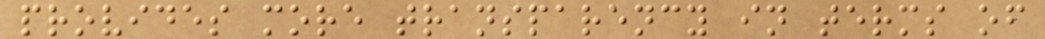provides more transparency in terms of
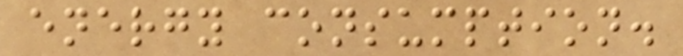energy consumption.
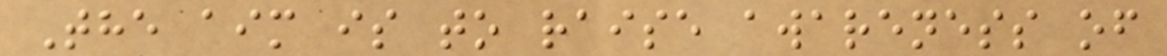The aim is to raise awareness of
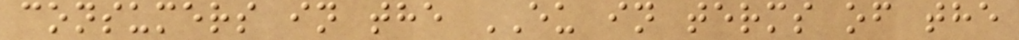consumers in the EU in terms of the
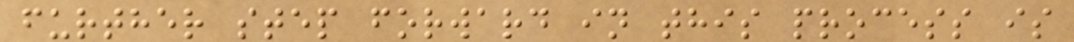further step forward in this process is
